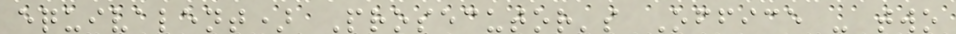equivalent) Prosecutor's Office - two
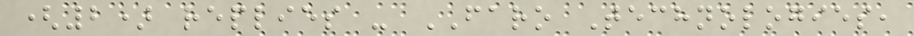(2) replies - FARO Technologies,
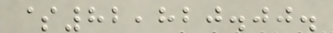$82,820.00.
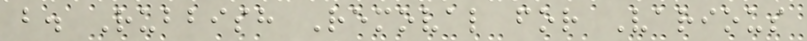b. Rubbish Removal for Various
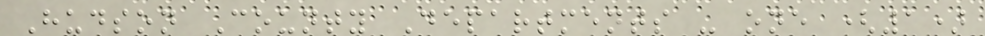Hudson County Departments - one (1)
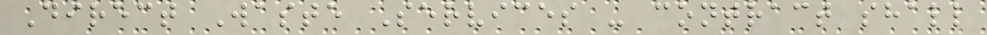Direct Waste Services - contract shall
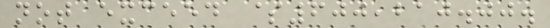not exceed $600,210.00.
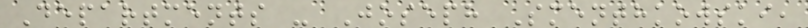Departments - Joseph Smenthkowski,
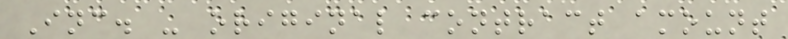Inc. - original contract amount
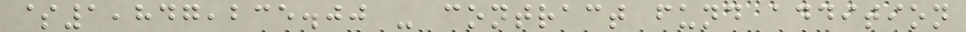$1,847,235.00 - contract fund addition
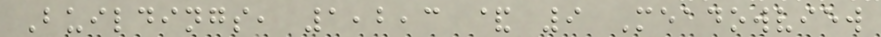Buildings, 1,2,3 & 9 Meadowview
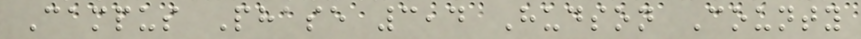Campus Phase 3,4 Hudson County
